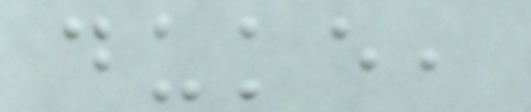duke,
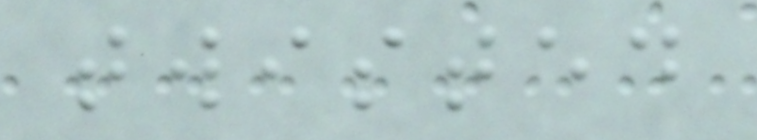twisted
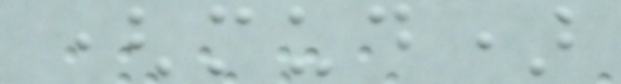(mud)
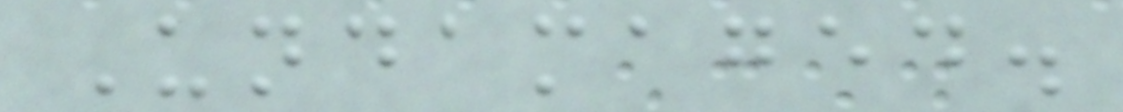Undamaged.
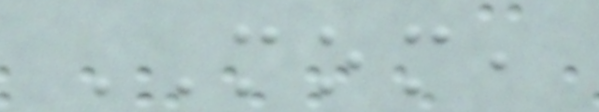MOM,
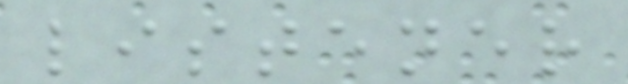listener
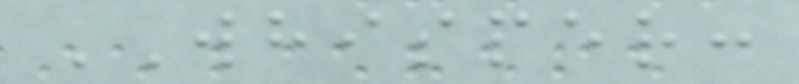WHISPER:
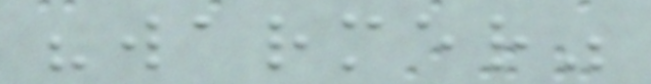"warmer"
